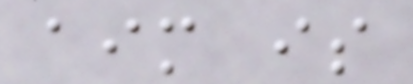aim is
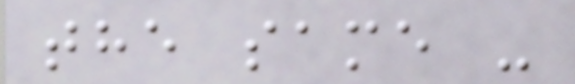the same -
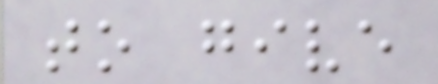to give
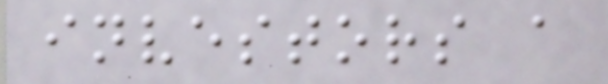investors a
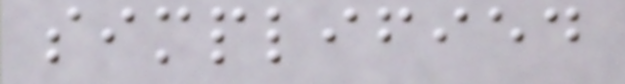simplified
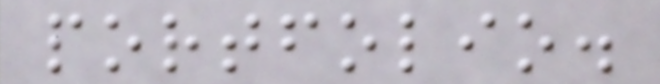portfolio.
